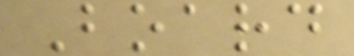Board
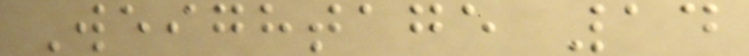Weightage 14
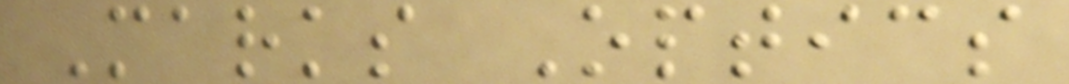Marks Optics
